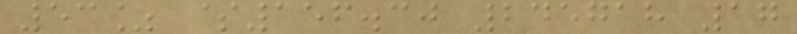53% $156.30 245718 17
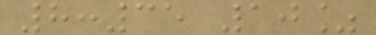8:35 10%
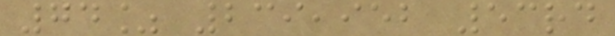74% 239,952 53rd
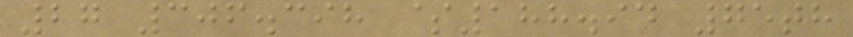27 306.398 $188.94 75th
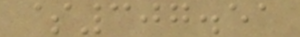$307.51
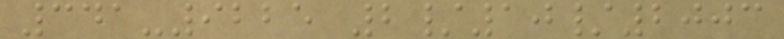341-9225 2/10/2003
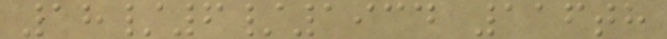18/6/1934 116th
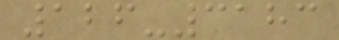126-3183
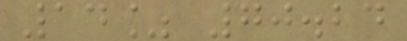14% 70.24
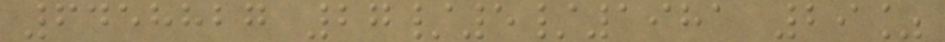6458827 27/5/1981 29%
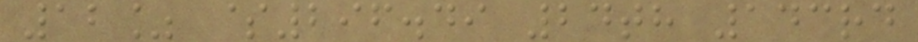12% $296.49 24th 143rd
